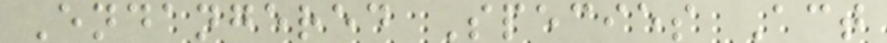Endangered Species Act
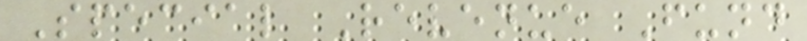Special Revenue Fund
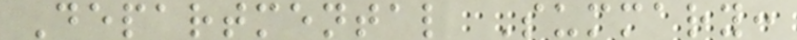Departmental Summary:
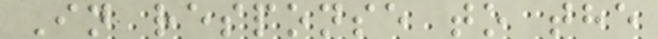In response to the
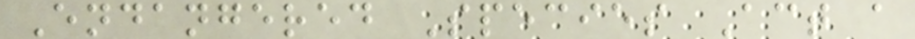Endangered Species Act a
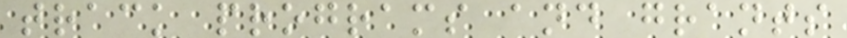track programs and grants
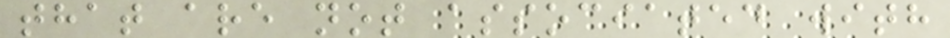that are not associated with
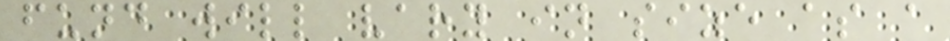fund will vary in size as a
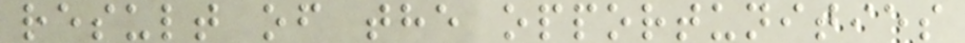result of the opportunities
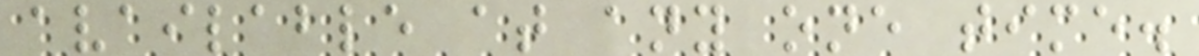available at any one time.
